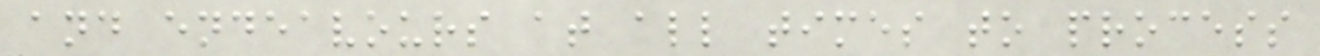and endeavours at all times to process
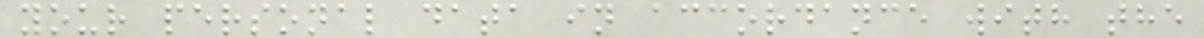your personal data in accordance with the
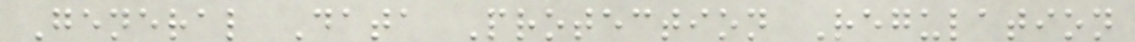General Data Protection Regulation
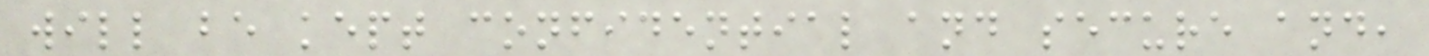will be kept confidential and secure and,
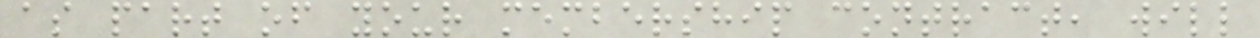as part of your membership contract, will
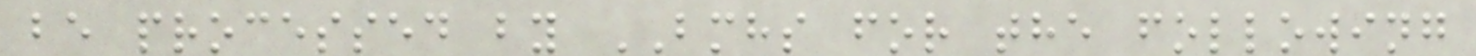be processed by BMHS for the following
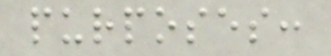purposes:
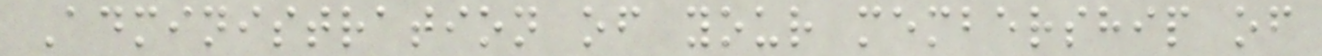Administration of your membership of
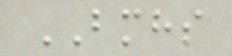BMHS
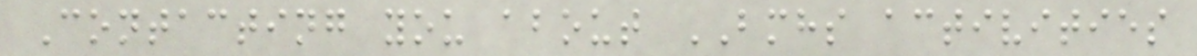Contacting you about BMHS activities
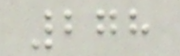278
